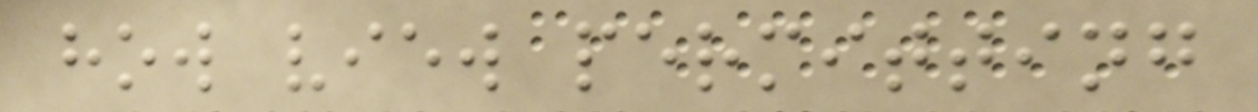how view permitting
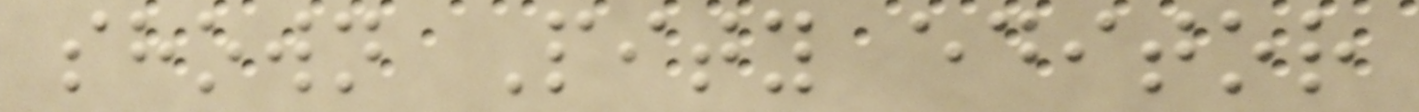shown Pity editor
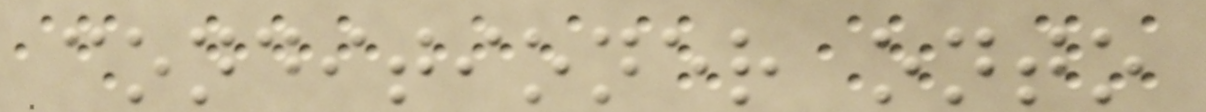conditioner onto
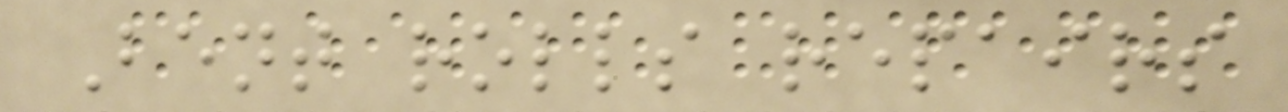Bent rolls repairs
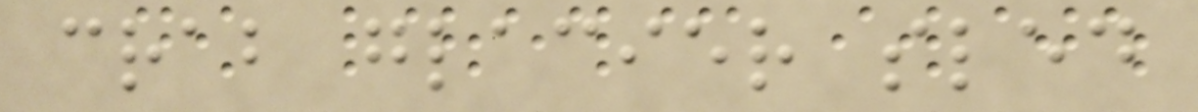crab glacier sled
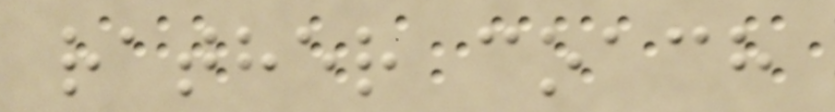rather coach
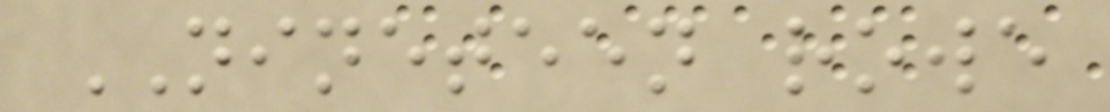NINETEEN rowe
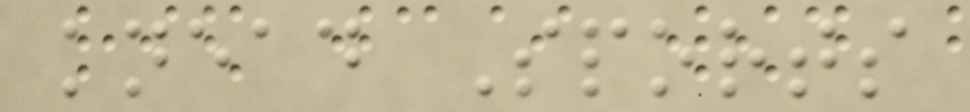knead Sports
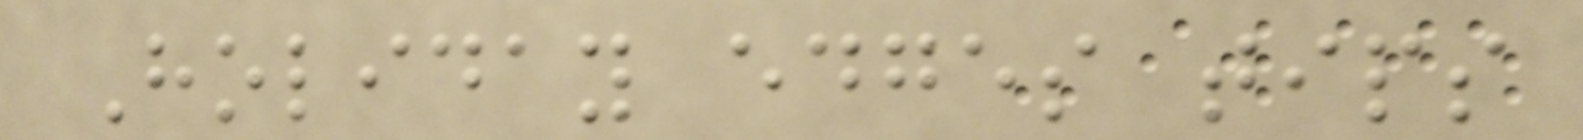Holiday edges tips
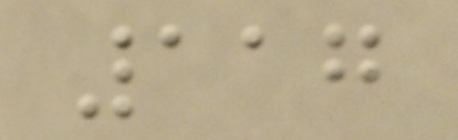117
